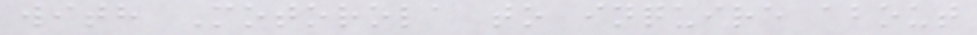with Motorola to inquire about
